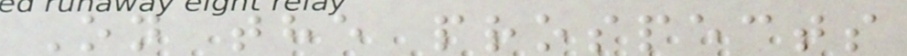On the prospects
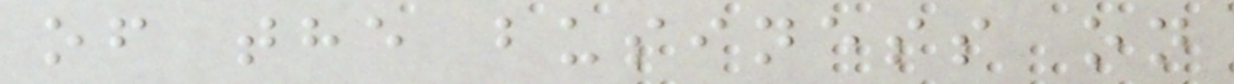of the business on
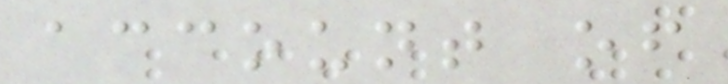account of
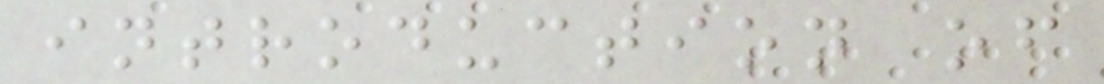introduction of
